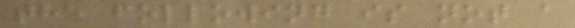the following is not a
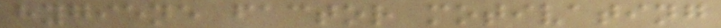hygiene factor motivating
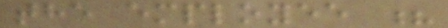the employee ?
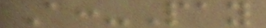A:-Pay
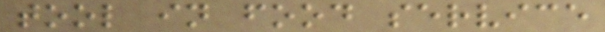tool in food service
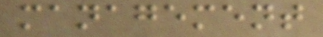management
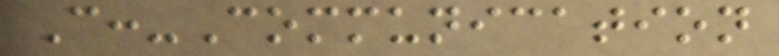C:-Communication
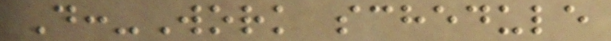D:-Work schedule
